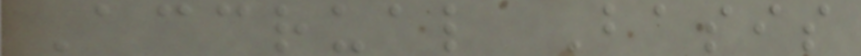Accrual Basis
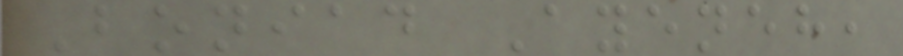Boniad Ayeneh,
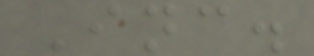Inc.
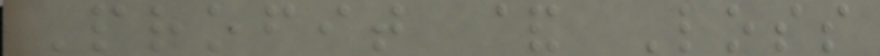Profit & Loss
